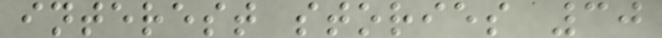interest stories 30
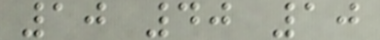10 40 10
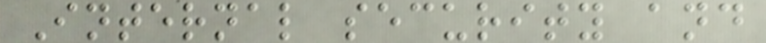Internal security and
